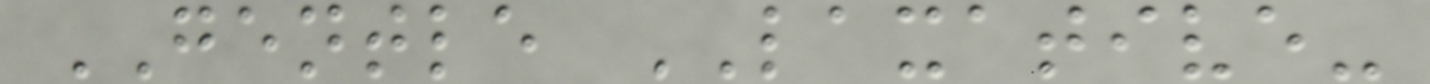GENTLE LAXATIVE-
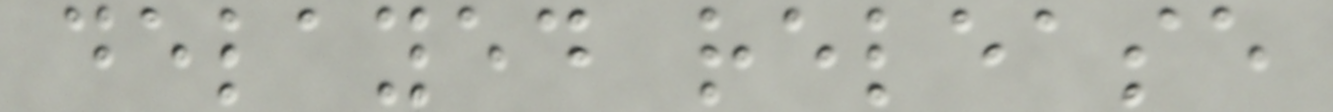delayed release
